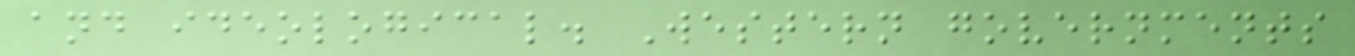and ideological. Western governments
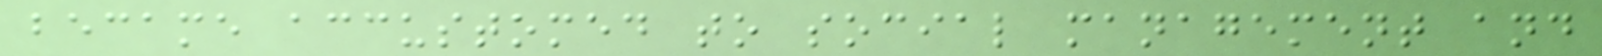became accustomed to social management and
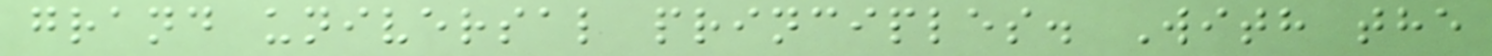grand universal principles. With the
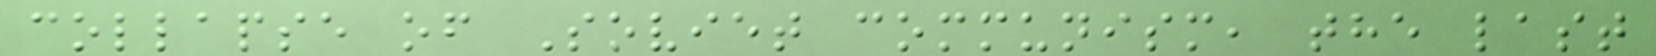collapse of Soviet communism, the last
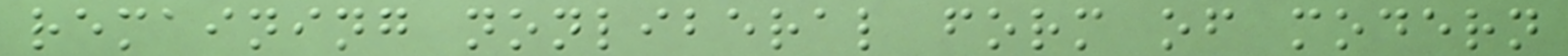remaining nonliberal form of modern
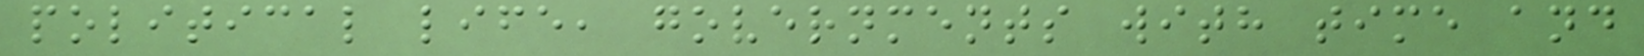political life, governments with time and
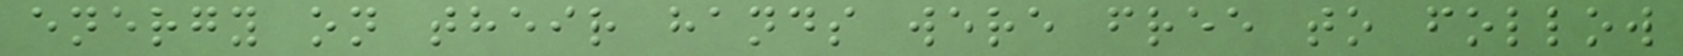energy on their hands were free to follow
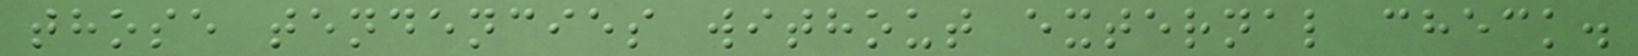those tendencies without external check.
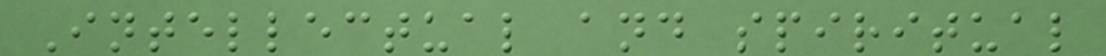Intellectual and spiritual
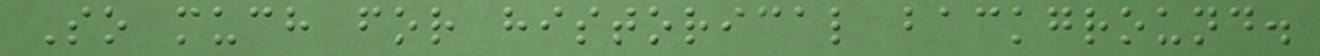So much for historical background.
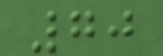70
